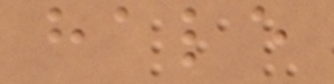hale
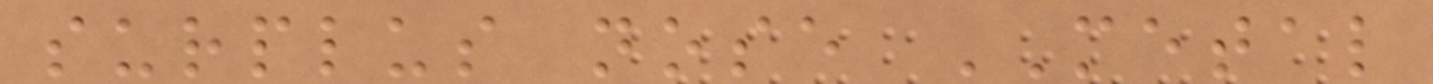surplus nose METAL
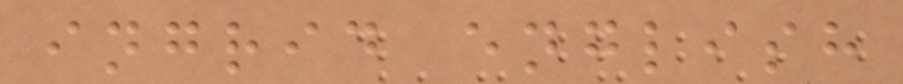ingrid english
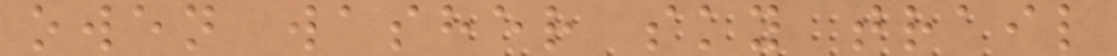owen washer sky trail
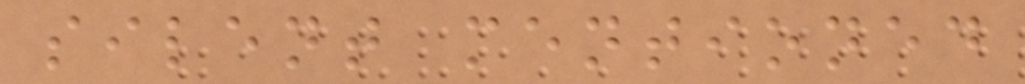silent mentioned
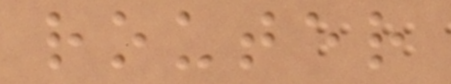router
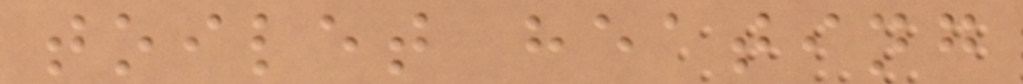toilet heating
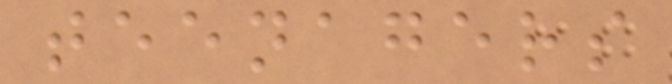teenagers
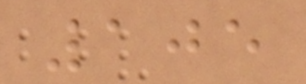105
